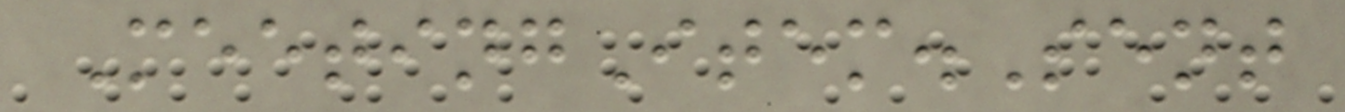MeetingItem.Sent
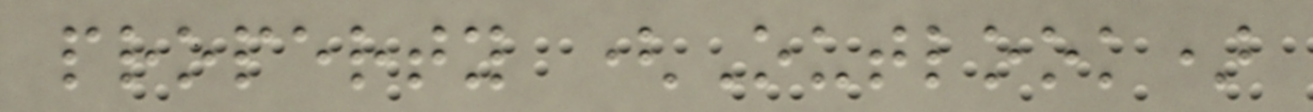property (Outlook)
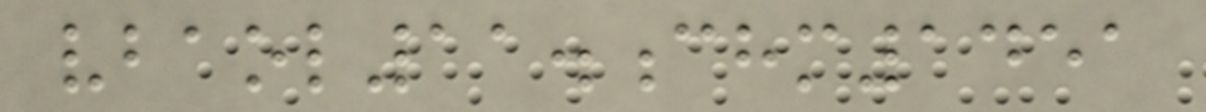vbaol11.chm1451
